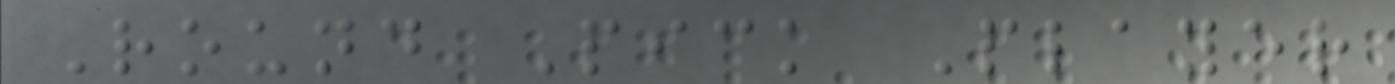Round Pick Player
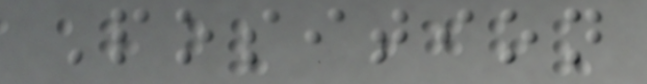Position
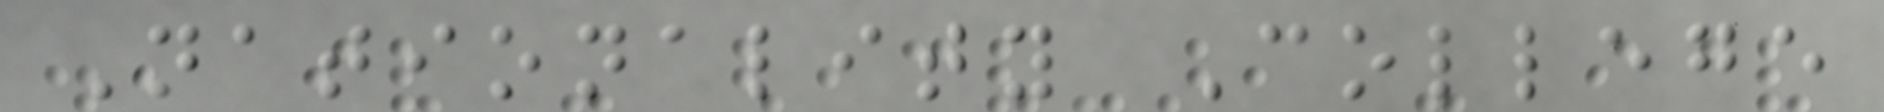Nationality College
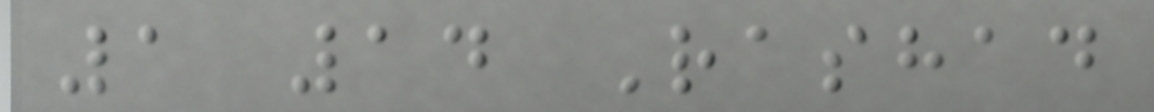1 14 Rashad
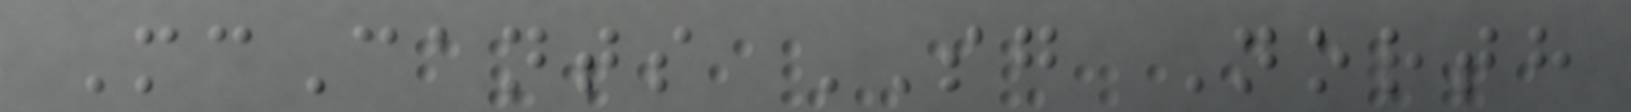McCants SG North
